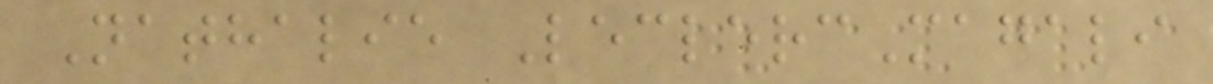Nathalie LeclercMagali
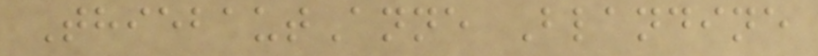ThiebautAnne Blandine
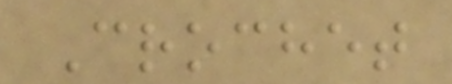Crochet
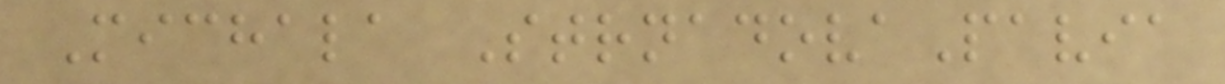Michala StrnadovaPavia
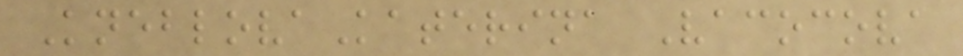KneblovaKaterina Vacocova
